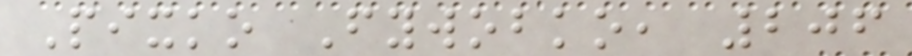Pixko Fywobko, 206
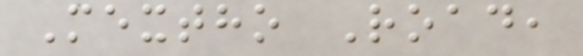Mextho Road,
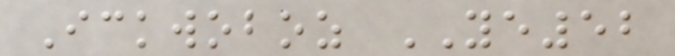Ickwoboz YE52
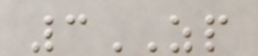3ZP
